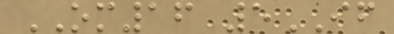OM16 5IF
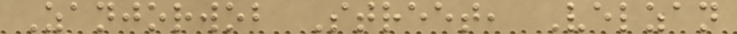Zanjorwob Street, Velzan
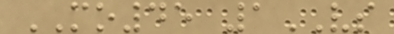MO45 1VS
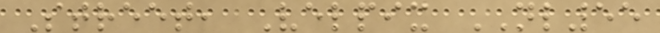Street, Velpix NL55
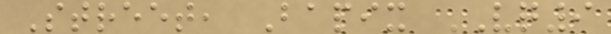Street, Bapix VQ9
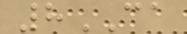8CA
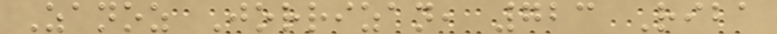Zanoz Jorrizan, 723 Riba
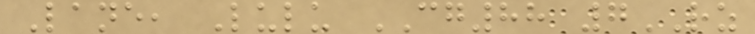Lane, Lulu CG88 7RZ
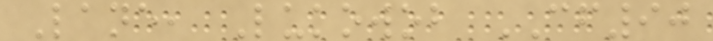Lane, Lukowob CF90
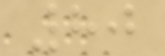80
